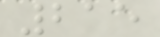215
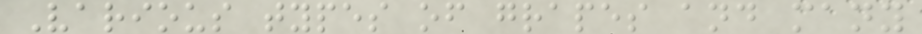Various types of grapes and many
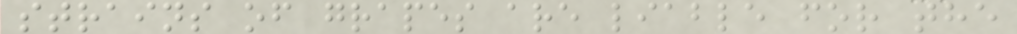strains of grapes are liable for the
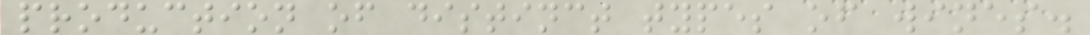production of distinct types of wines.
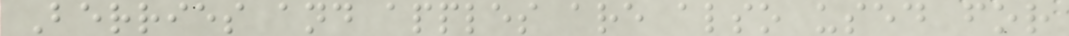Berries and apples are also used for
